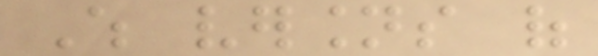Which versions of
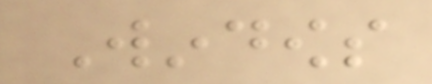Windows
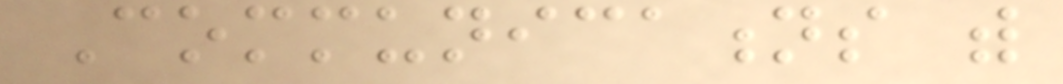Communications with
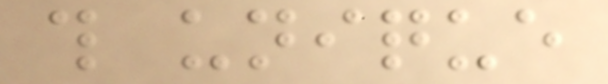this unique
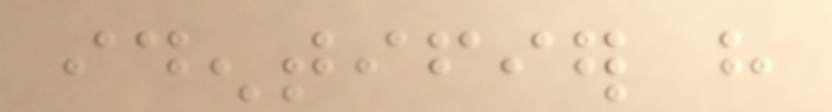identifier have
